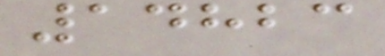14823
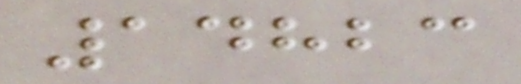14823
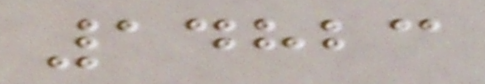14823
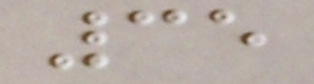35
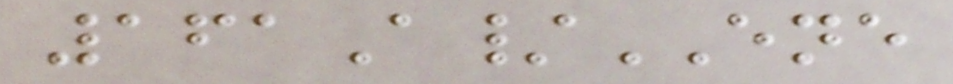161A/ENE
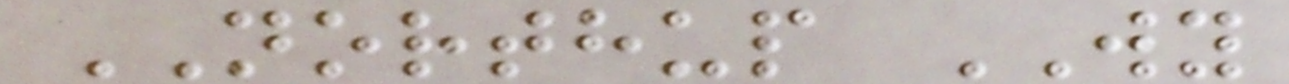NORTHUP WY
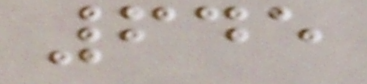645
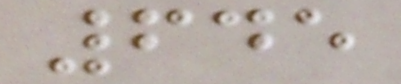645
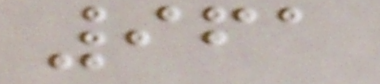961
